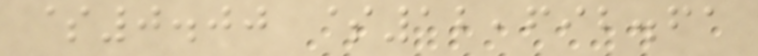$0.00 $12,692.61
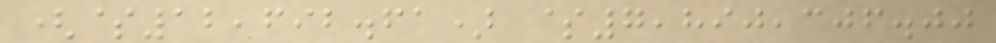($12,692.61) $7,890,306.00
